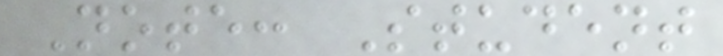Note: Student
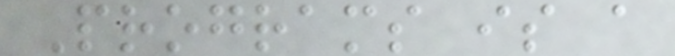Programs is a
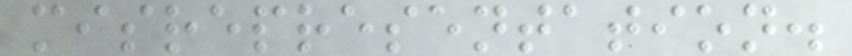misrepresentation.
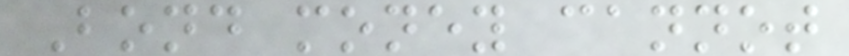Bond money cannot
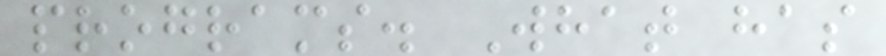programs. What has
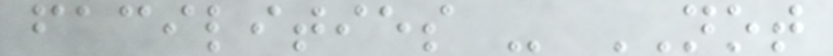facilities - NOT
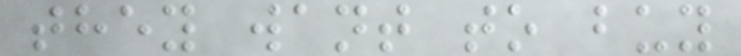they want to buy
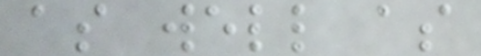as well as
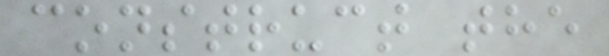construct the
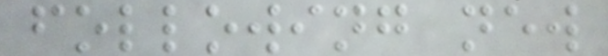following new
